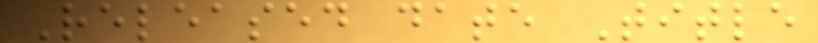Released date Title
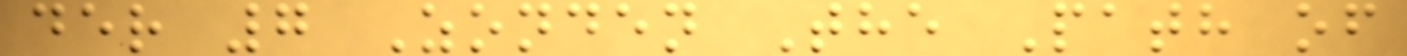der 7 Zonden The Path of
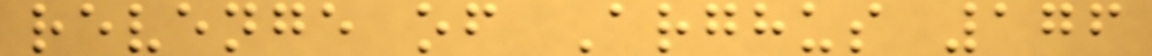revenge of Arghus 176
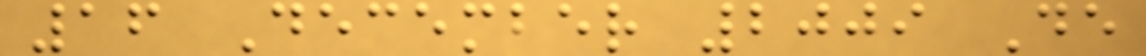16 December 2009 De
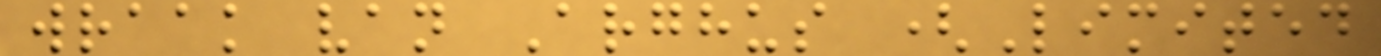wraak van Arghus (Limited
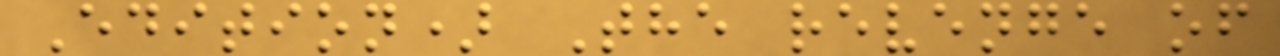Edition) The revenge of
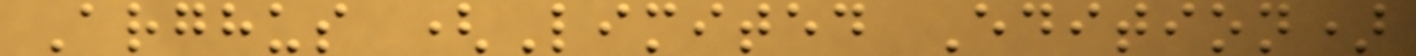Arghus (Limited Edition)
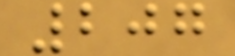207
